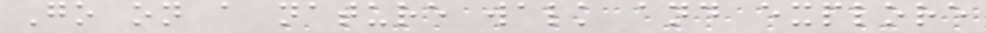Go on a nature walk and explore
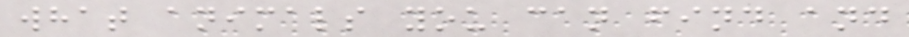what animals you can find and
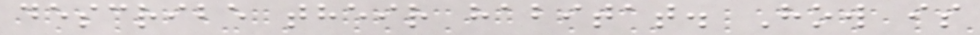describe their habitat. How is
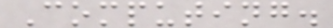Computing.
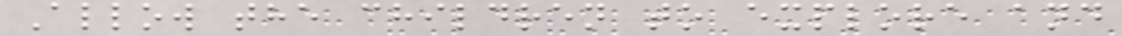Allow the children to explore and
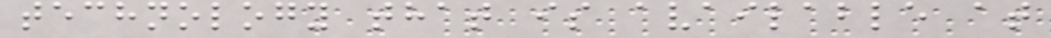technology that is available at
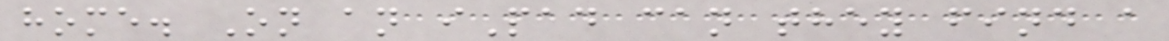home. On an iPad can they find a
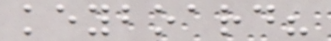keyboard?
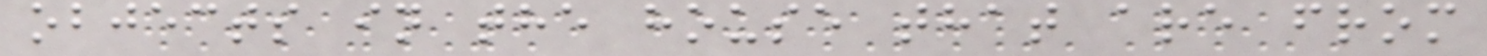objects in the house that are from
